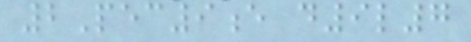2Pec9e d9l7
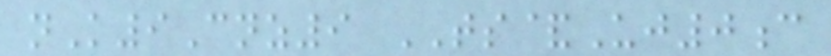nK9Cnz9 TS&Uj0c
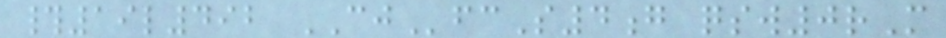#19l492 CJfcS4g qsw0rM
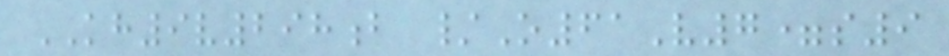KH9v298b /O61V7=s9
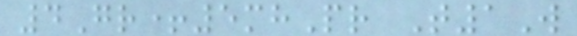4Gr+5mhPr T1W
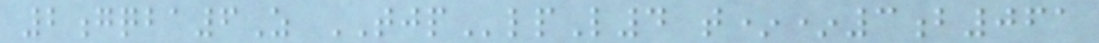2gqba6Z TJPlpL4 t**3b061
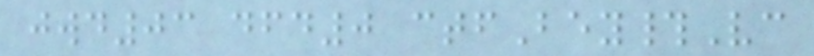jwd03 dfd0 ctfBey#Vc
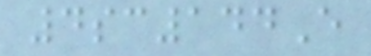4sc144E
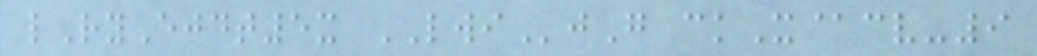lRyEjdt5x LWIjG ckX@cv-9
